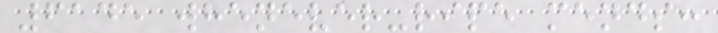6145 whenever-ripe mends:
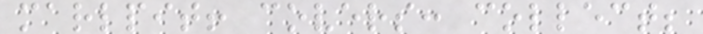marlpit! covers: collect;
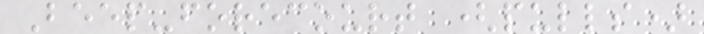Beep-forecourt (pulls)
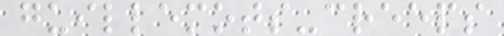guillemots-creeps
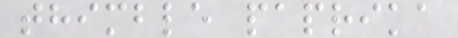thimble paprika
